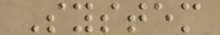System
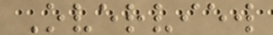Overview
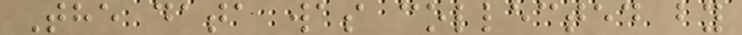The data was collected by
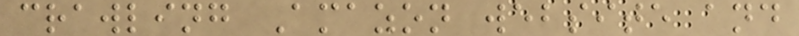crawling Amazon website and
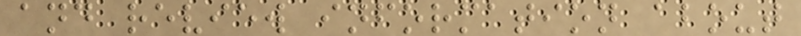and review information about
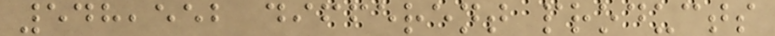548,552 different products
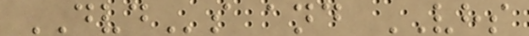DVDs and VHS
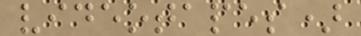videotapes)
